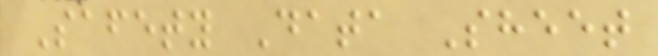Safety Data Sheet
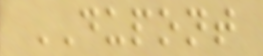DUPONT
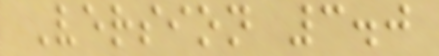Version 3.0
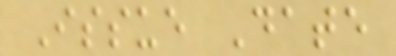Issue Date
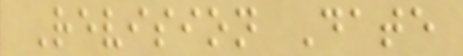Revision Date
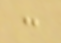:
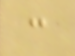:
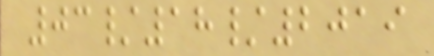03/18/2019
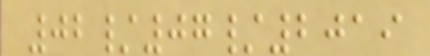02/07/2019
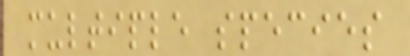multiple species
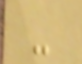-
